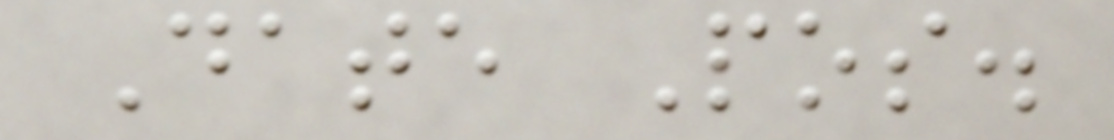Date Pos.
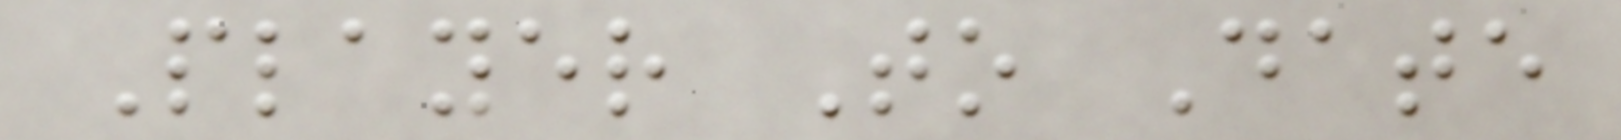Player To Date
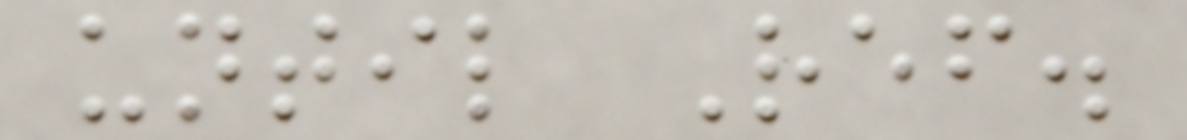until Ref.
